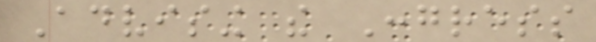Advising the Congress
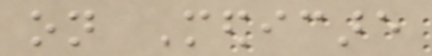on Medicare
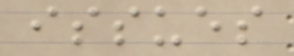issues
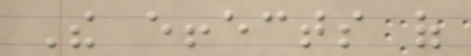The effects of
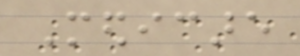Medicare
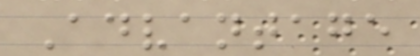Advantage
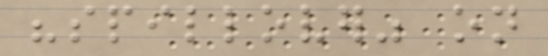"spillover" on
